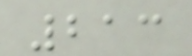213
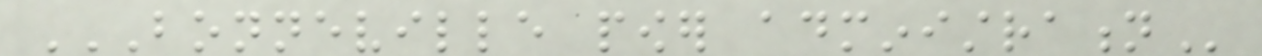BONNEVILLE POWER ADMINISTRATION
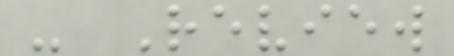- Review
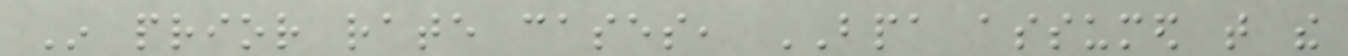In prior rate cases, BPA assumed that the
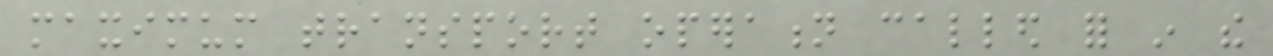maximum transport operation called for in the
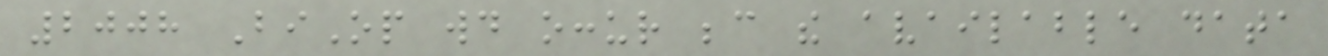2008 BiOp would occur because the available data
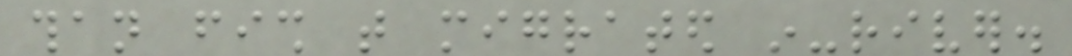than fish that migrated in-river.
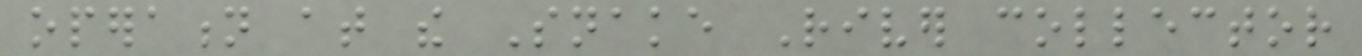operation at the Snake River collector
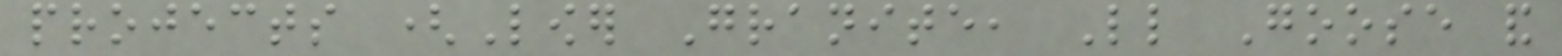projects (Lower Granite, Little Goose and
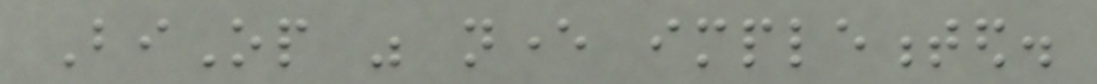BiOp was never implemented.
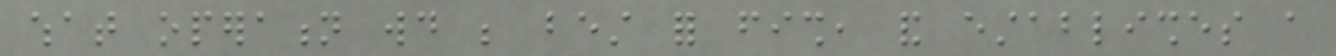what operation would be best for fish, and establishes a
